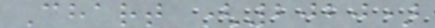Chart (2020)
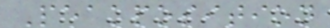Peakposition
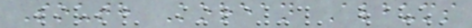South Korean Albums
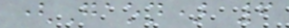(Gaon) 6
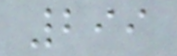299
